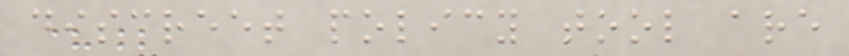discreet policy tool are
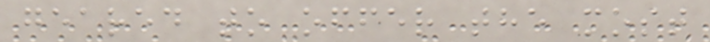geared to offer the most
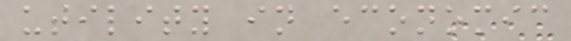utility in economic
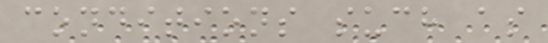conditions such as
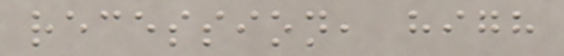recession, high
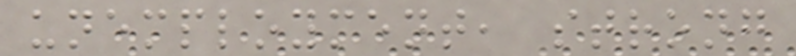unemployment, strong
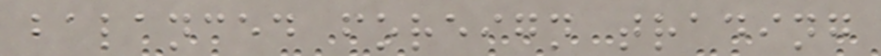balanced foreign trading
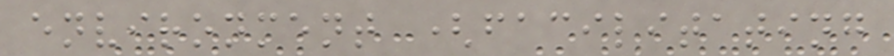environment (facilitating
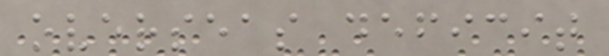overseas deficit
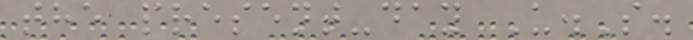the present-day U.S.
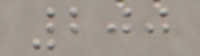200
